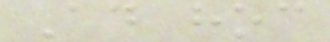Ad hoc
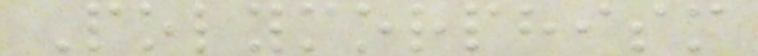Polymorphism
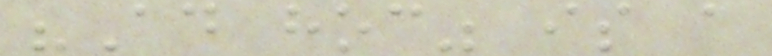"Ad hoc" is a
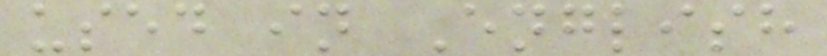used in English
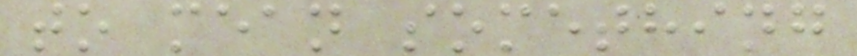to mean something
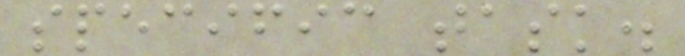specific task.
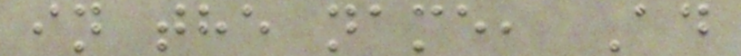in the name, Ad
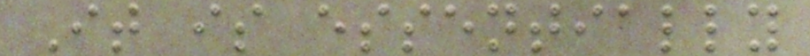It is essentially
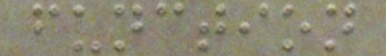function
